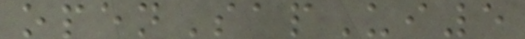openSapUi5
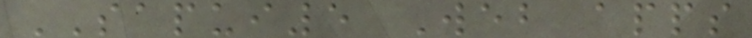SAPUI5 Web apps
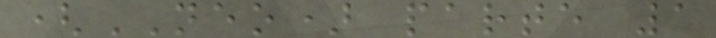(NEO) parte 1
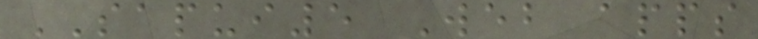SAPUI5 Web apps
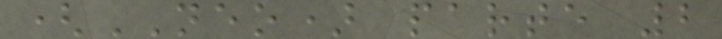(NEO) parte 2
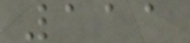111
